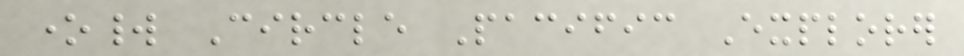oneworld Circle Pacific Explorer
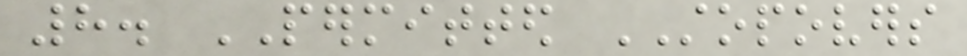8. PERMITTED STOPOVERS
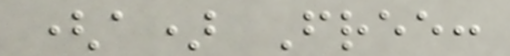(a) Free:
